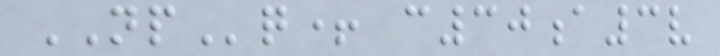NPq+ c30a3v
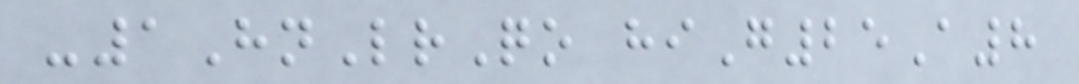-1HnLrQo hiG25A8
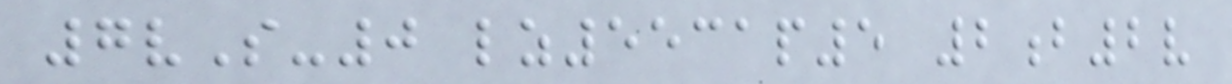7vS-0 lz5531p5 2b2v
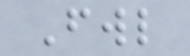Fwl
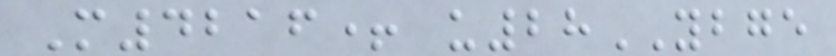M4216+ u28YBGE
